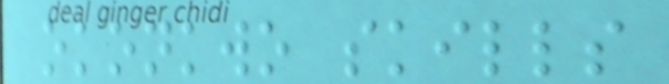okonkwo skills
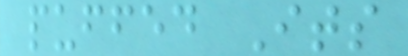puffed Its
